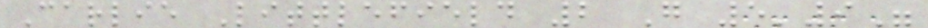Carlie Littlefield 2 G 5'9"
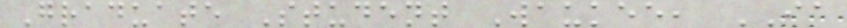Graduate Student Waukee, IA
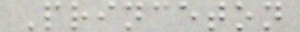Princeton
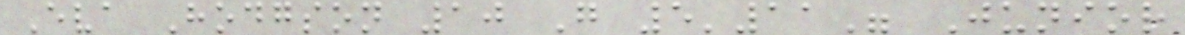Eva Hodgson 10 G 5'11" Junior
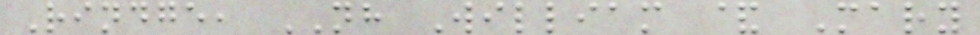Rindge, NH William & Mary
